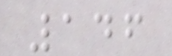146
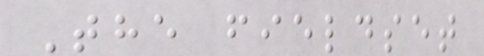The fieldset
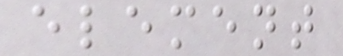element
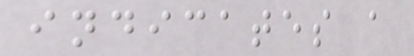indicates a
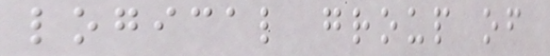logical group of
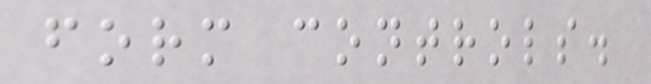form controls.
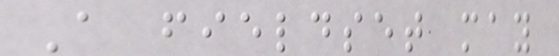A fieldset may
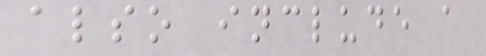also include a
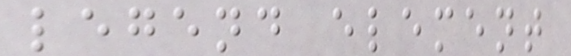legend element
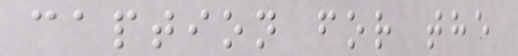caption for the
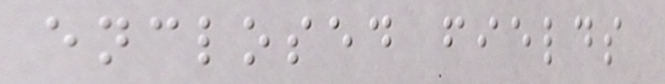enclosed fields
